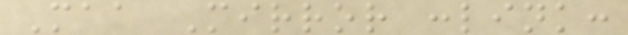Maa Mirror :link:
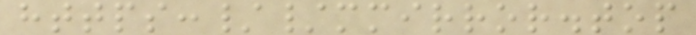https://mmirror.top
